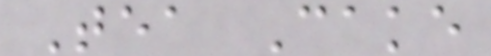Tea Cake
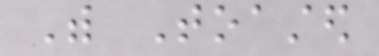With Toasted
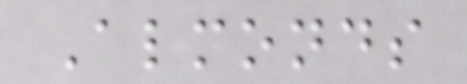Almonds
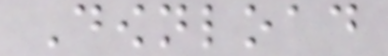Download
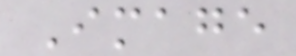Image
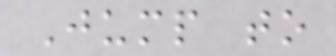Jump to
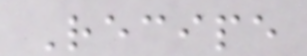Recipe
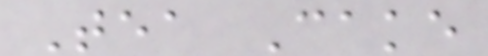Tea Cake
